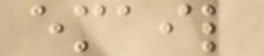email
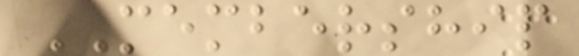MEMBERSHIP
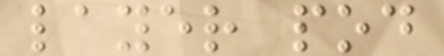layer pod
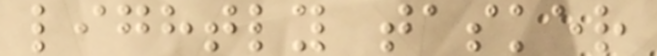lightly tasker
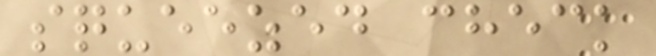squeezed check
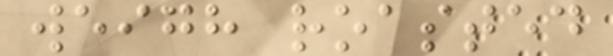weigh roasted
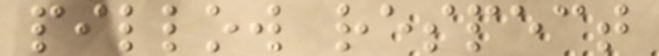pillow respect
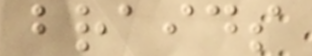braids
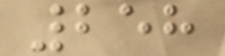258
